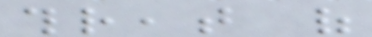threat of
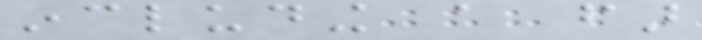including a far
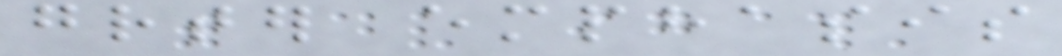greater emphasis
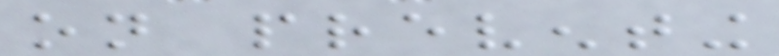on preventing
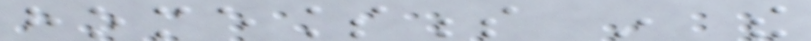homelessness in the
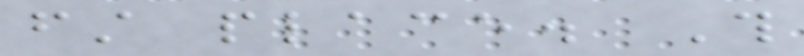first place. This
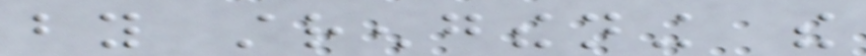by strengthening the
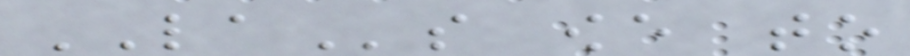LAs owe to
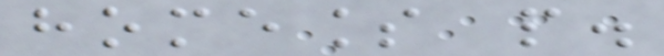homeless people.
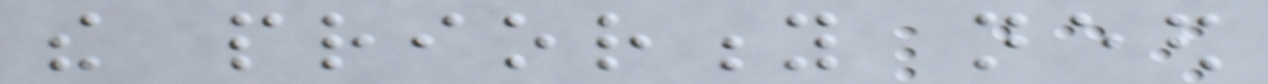the priority need
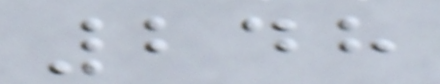248
